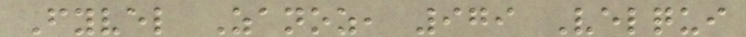Fyvel Zanoz, 979 Velqui
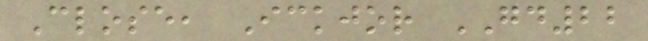Close, Ickjor GD22
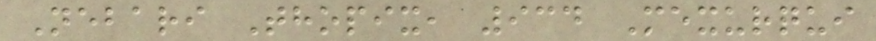Nebari Thopix, 934 Mexurqui
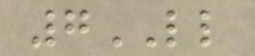7LL
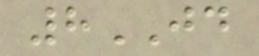8JD
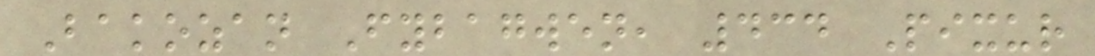Bakozan Fybagwen, 434 Pixur
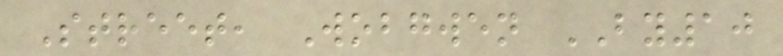Street, Wobgwen BY10
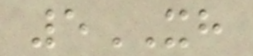5XH
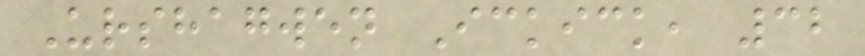Urshagwen Ickick, 32
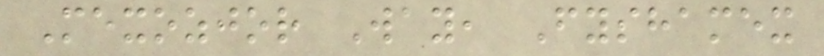Mexozjor Way, Fyshamex
